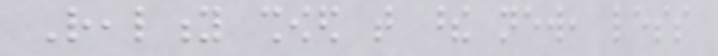Reality showed that these new, less
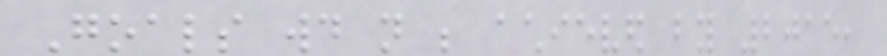Goals would not be achieved by 2015,
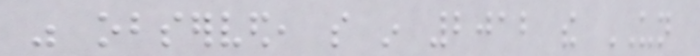was observed, so in 2012 the UN
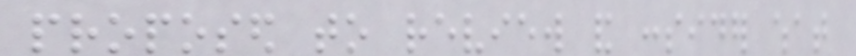proposed to review and consider what
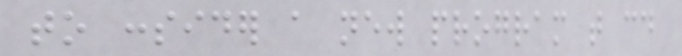to consider a new program that could
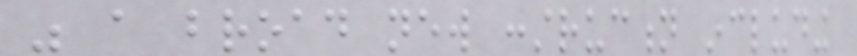was a broad new construction including
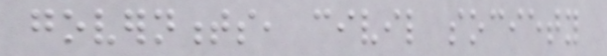governments, civil society
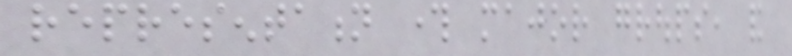representation through major groups, and
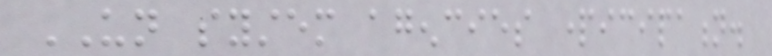UN system agencies participation.
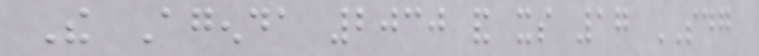The Agenda 2030 and its 17 SDG
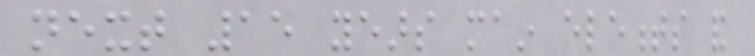next 15 years main elements and
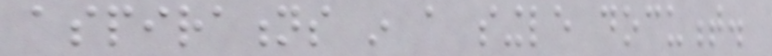aspirations in a single document.
